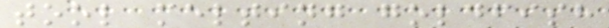tool melting goldfish
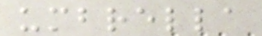umbrella
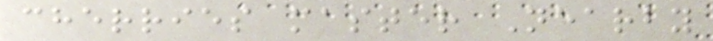cherries master Nearby
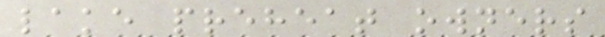lake preheat owners
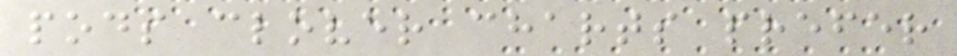pods clover charts prefer
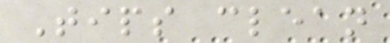Tips clean
